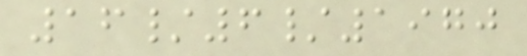16/6/1970
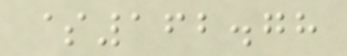$162.78
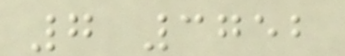7 3752
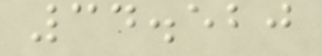34.520
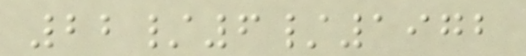22/6/1972
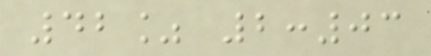42% 2:03
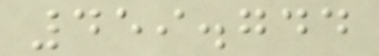459.744
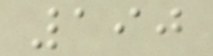190
